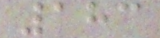183
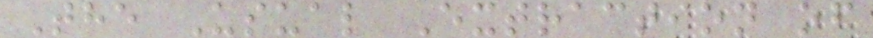The Usual Extraction of
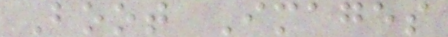Boot Images
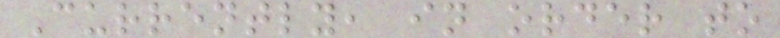Currently, in order to
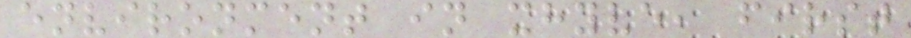environment in xhyve, first
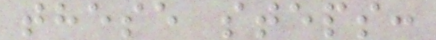these steps:
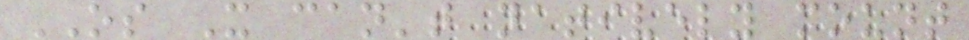OS X can't natively mount
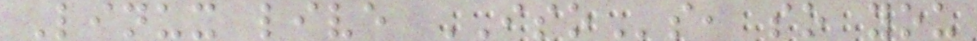Linux live ISOs, so you
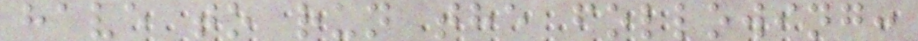have to run the following:
